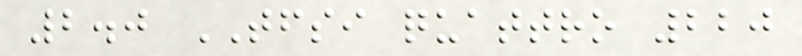2.0 TFSI quattro 220
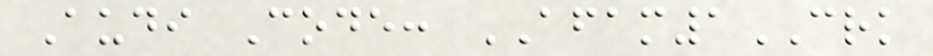Audi Code: AFAM1CRK
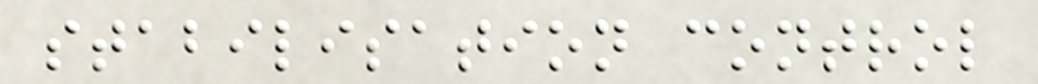stabilisation control
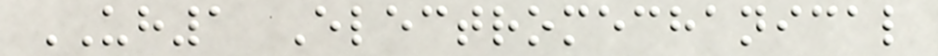UH1 Electromechanical
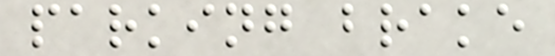parking brake
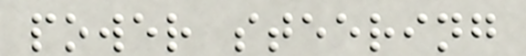power steering
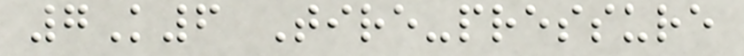7K6 Tire-pressure
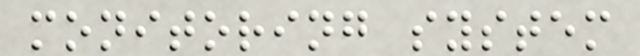monitoring system
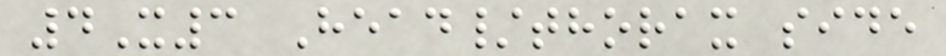4X3 Head/thorax side
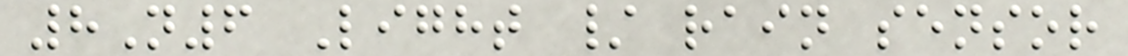8N6 Light / rain sensor
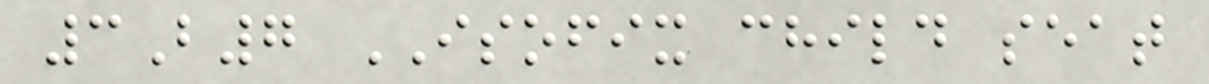3B7 ISOFIX child seat
